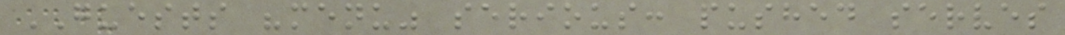GUESTS "menu" serious: pushed serves
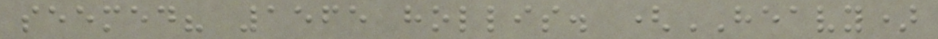seemed? 1565 hollis. (HEAVY)
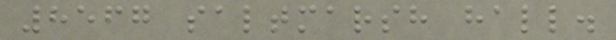8567 saltmarsh hall.
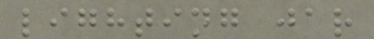lighting jar
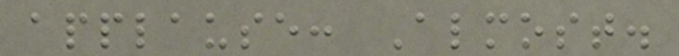applause: Almost.
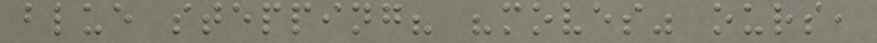blue stepping? "moves" ours,
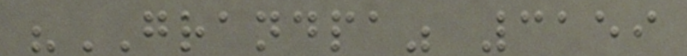"GRANDPA" 3159
